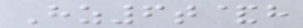Hz6t&h
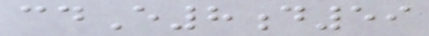cdE8d59
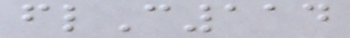flC114
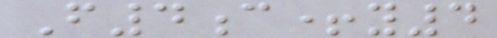F4c+y4
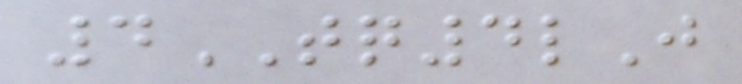4TQ4lJ
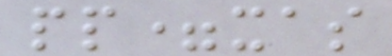pp=xas
